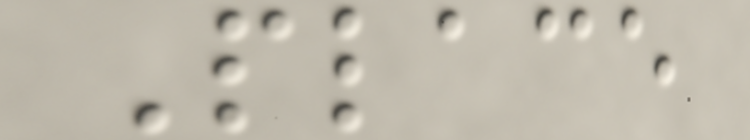Place
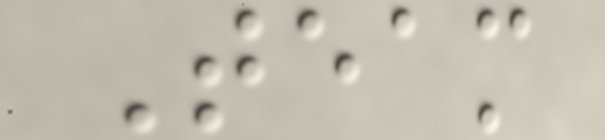Team
